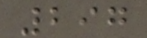297
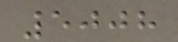5008
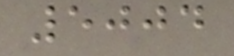5004
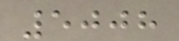5008
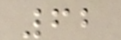62
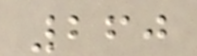260
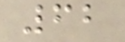62
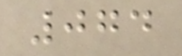074
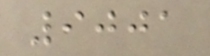9001
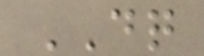DQ
